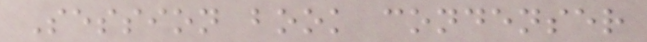Session book condenser
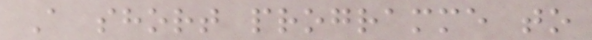A short programme to
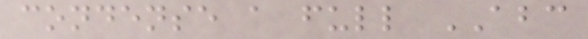condense a full ABC
